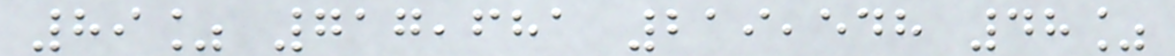89% 717,681 219,548 48%
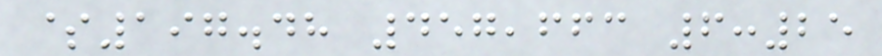$197.48 457,663 6:25
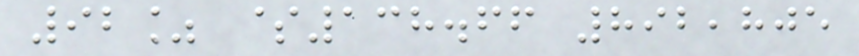92% $138.66 892,805
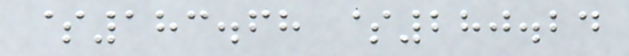$183.68 $280.24
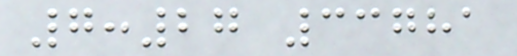7:27 33781
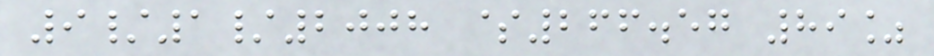9/1/2008 $266.57 89%
